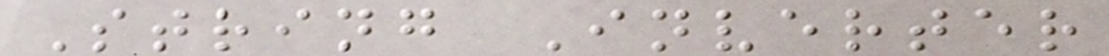String Inverter
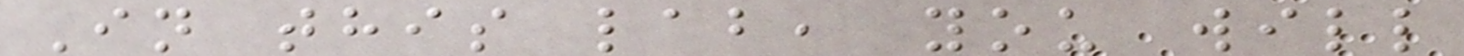In this lab, you will
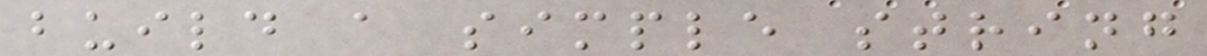build a simple string
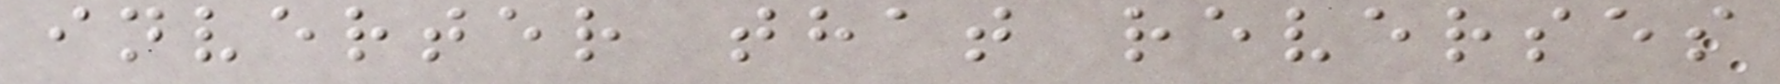inverter that reverses
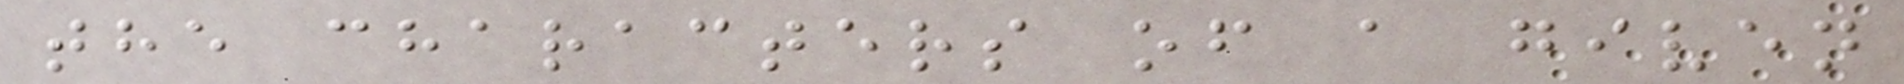the characters of a given
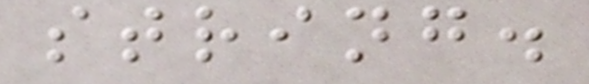string.
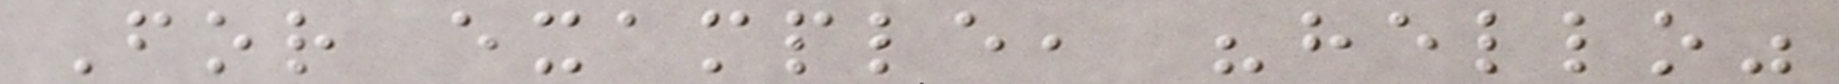For example, "hello"
